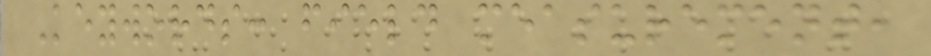Keywords: field measurement,
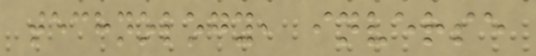technology, inverse
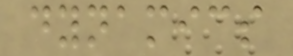dynamics
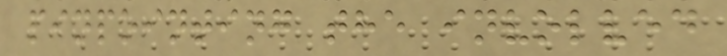pinpointing the involved
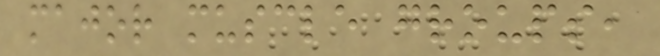major muscle groups,
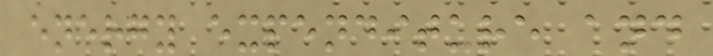energy expenditure and
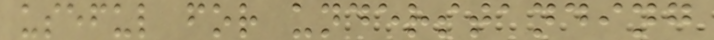useful for understanding
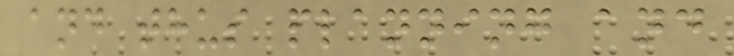and thus planning and
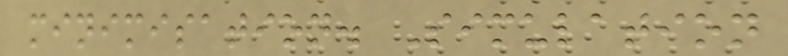minimisation. Simulation
